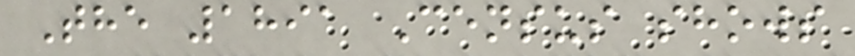The 1891 Census shows
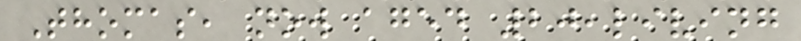Thomas, now aged 20,living
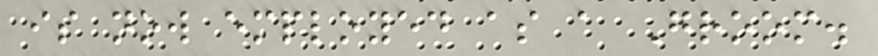is now employed as a Groom.
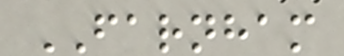FARNHAM
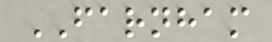FARNHAM
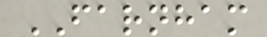FARNHAM
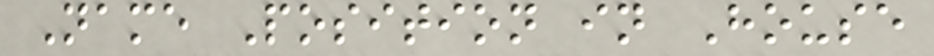Name Position in House
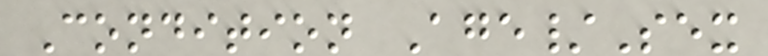Condition Age/Sex
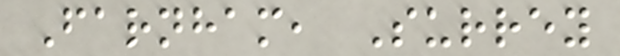Farnham, Surrey
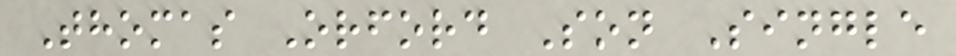Thomas Orford Son Single
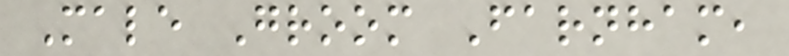Male Groom Farnham,
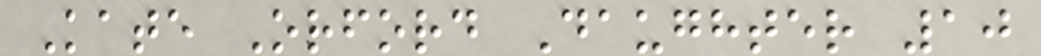Kate Orford Daughter 10
